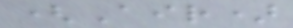(Air)
